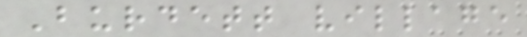Burdett village
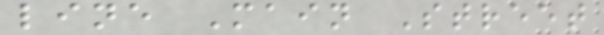line Main Street
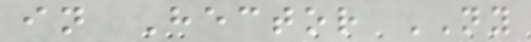in Hector NY
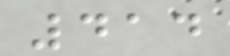414
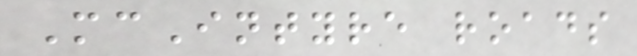McIntyre roads
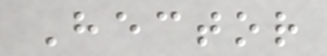Hector
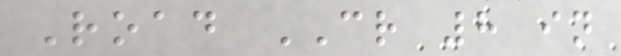Road CR 8 in
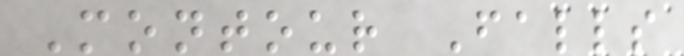Montour Falls
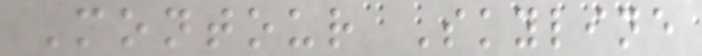Montour Skyline
